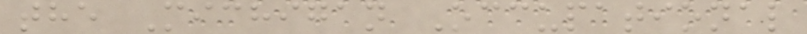the Michigan Occupational
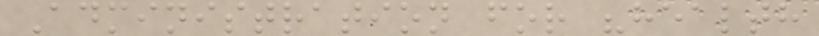Administration for "health
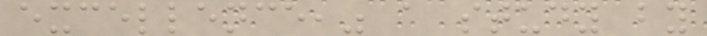excellence," a study by
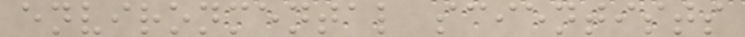environmental scientists
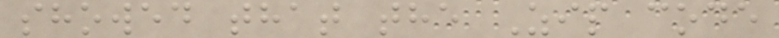showed that the Zip code
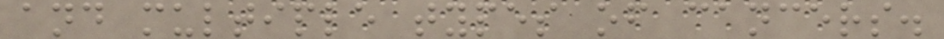and multiple types of cancers.
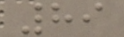89
